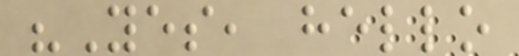"Yes, hello
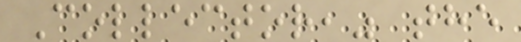Collector," the
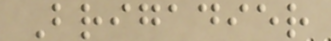Brigadier
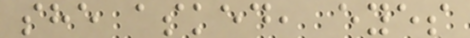she asked, eyes
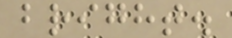bright.
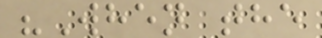"When the
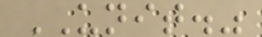UNIT."
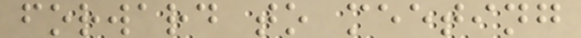forward to meeting
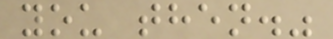you then."
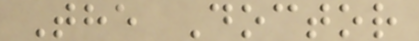The Doctor
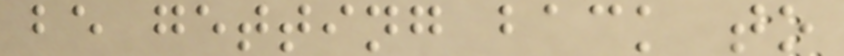be getting back to
